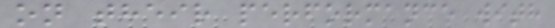on their performance with
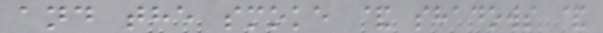and the smoke & shadows &
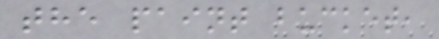the paint bucket,
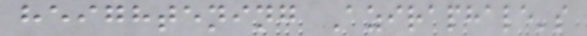heightening Aziraphale's
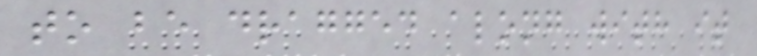to be dragged along with it
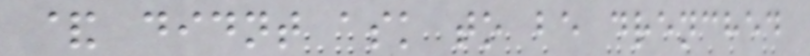& didnt ask to be drenched
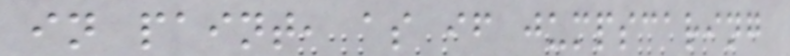in paint, as if jumpscaring
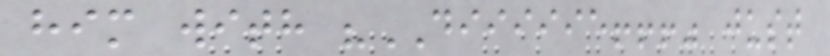him with "DIIIIIE!!!" just
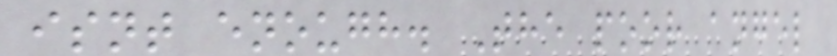isnt enough. The poor angel
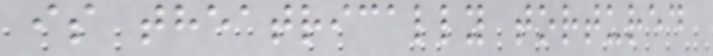is theatrically tortured
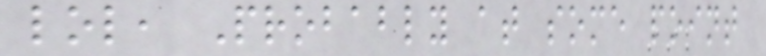lol, Probably at some point
